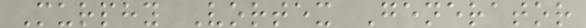Murphy Vortex Generator
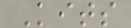Kits
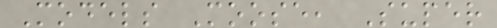Models Moose, Super
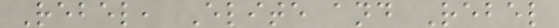Rebel, Elite and Rebel
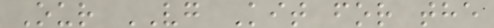Our VG Kit for the
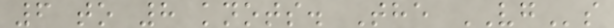6 to 8 knots. The VGs
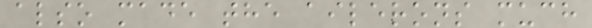also made the ailerons much
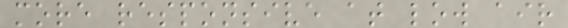more responsive at low air
